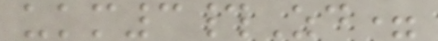ukm3#Zd=
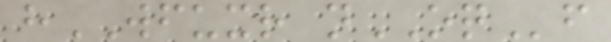hWFUXR nOQf
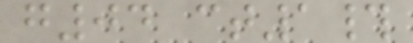g04 ct1#
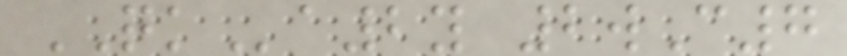QKa2y 2wC7
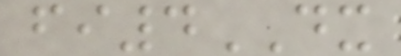fi4DX
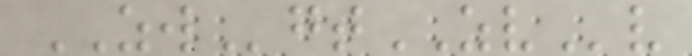ZWgtZVv
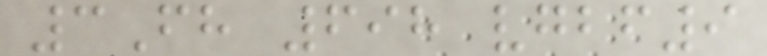3Fh 698 vgbf9
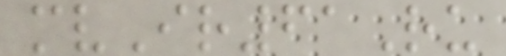mvIr61Ru
